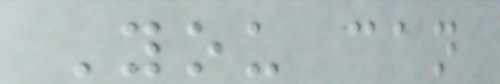You can
